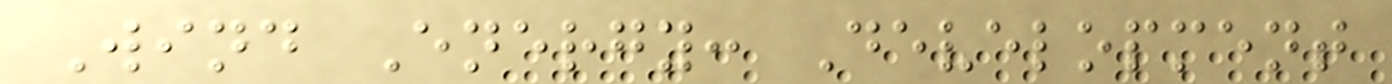Wind Energy: Development
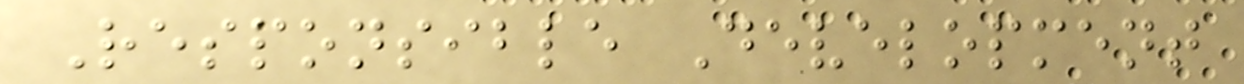Responsible Development
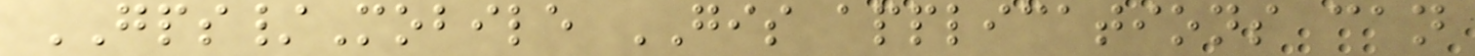GPS/Mobile GIS applications can
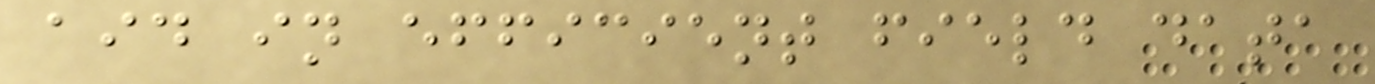aid in efficient field data
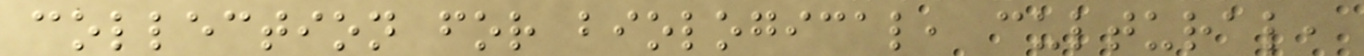collection for biological, cultural,
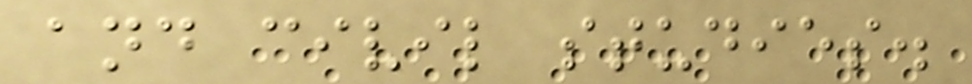and civil studies.
